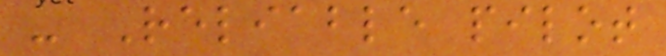- Reliable pilot
